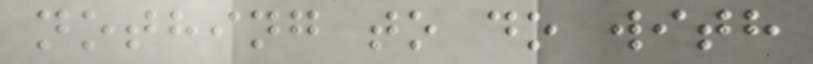nothing to do with
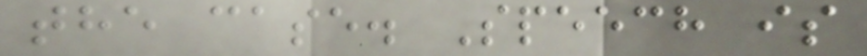the case. Speech is
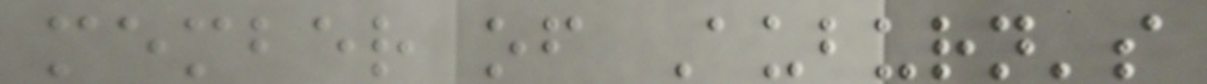member of Auburn's
